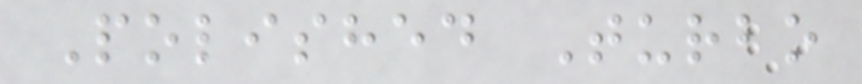Polished Turbo
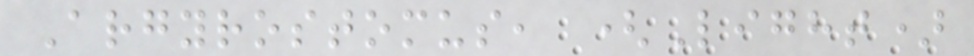Argyrostomus, (Light)
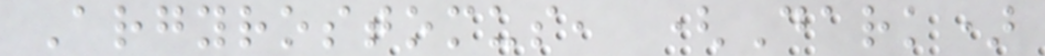Argyrostomus, (Dark)
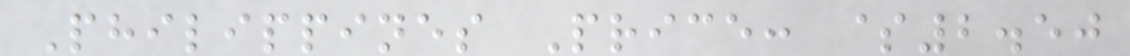Philippines Price: $2.50
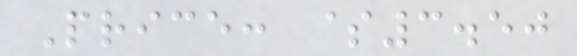Price: $3.50
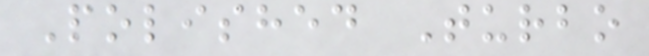Polished Turbo
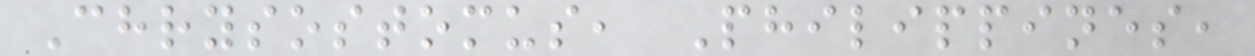Chrysostomus, Philippines,
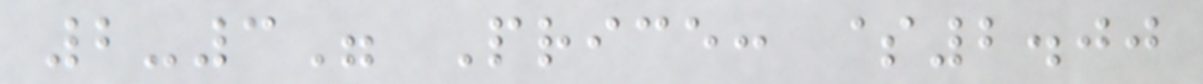2-3" Price: $2.00
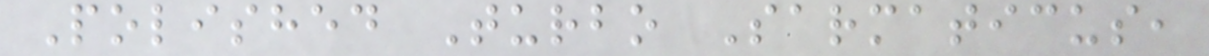Polished Turbo Sarmaticus,
